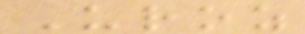Uroz
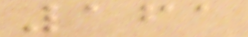161
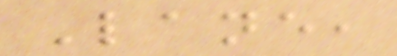Lane,
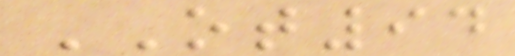OT94
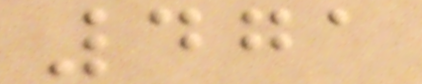471
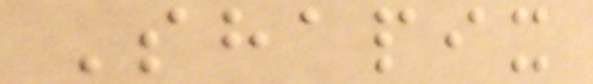Shapix
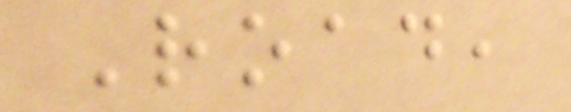Road,
